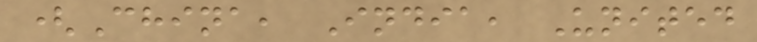(China, India, United
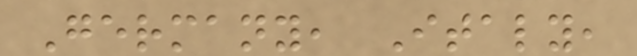Germany, Italy,
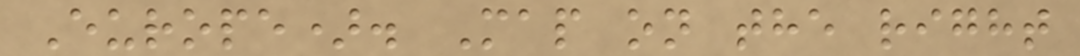Europe). Map on the right
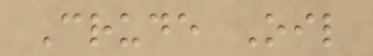Crude Oil
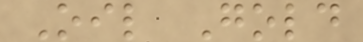Oil Gold
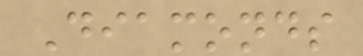Diamonds
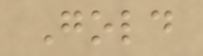Gold
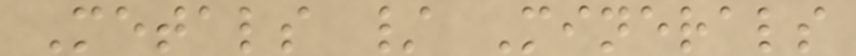Metals / Minerals
